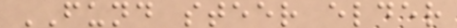FUND steer elder
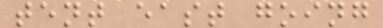tent east going
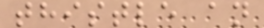thistle an
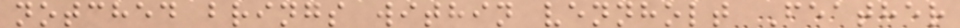notched brings within vennholt Feather
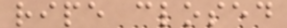ripe closed
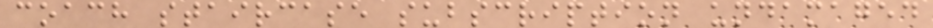coach staircase subscription undamaged
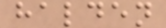halden
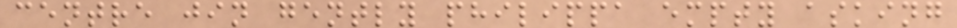centre jin gently philippa empty asking
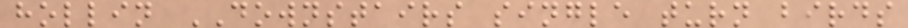hollin DOWNSTAIRS single turn birds
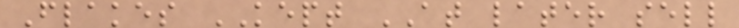Flakes KEPT AT later sell
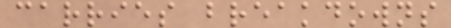carries breakdowns
